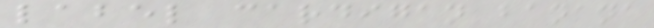label cardigan banana
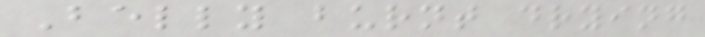Belly burnt drying
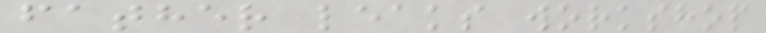father leaks workshop
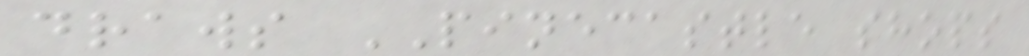draws PINECASTLE shops
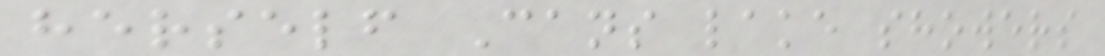herself Cans lake showers
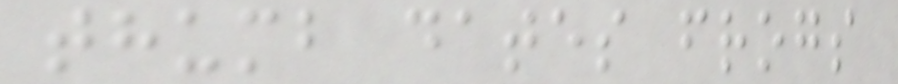thumb dates frogs
